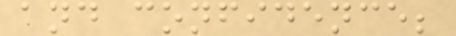and confidence;
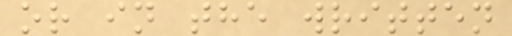or in the written
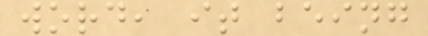word, it being
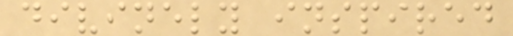divinely inspired
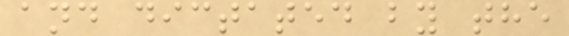and dictated by the
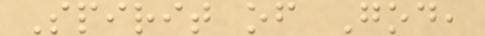Spirit of God,
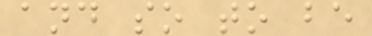and so to be
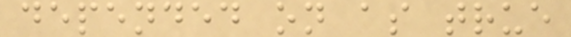depended on as true
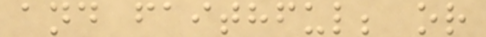and faithful; or
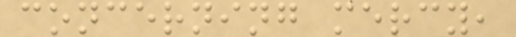concerning mercy,
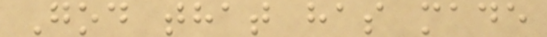God that has made
